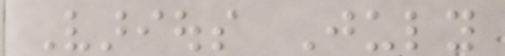Various July
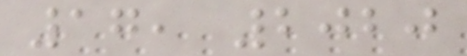17, 2020
